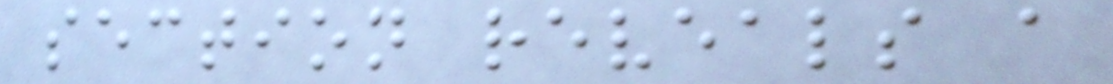section reveals a
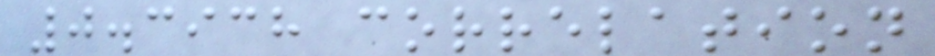0.3938 correlation
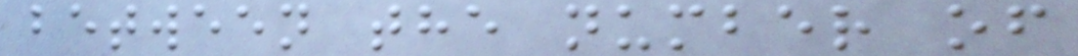between the number of
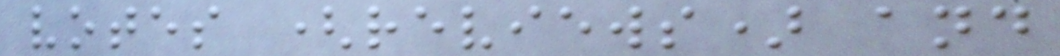votes (reviews) and
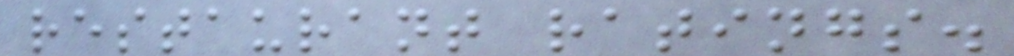restaurant ratings.
